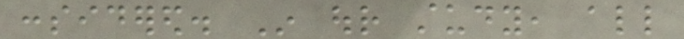considered. In our study, all
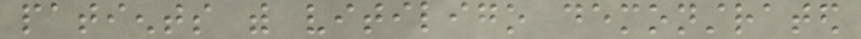patients with vitiligo demonstrated
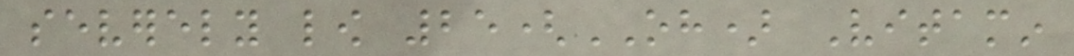severely low 25(OH) Vitamin
